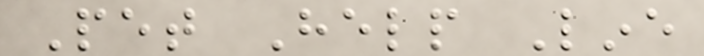Pet Help Line
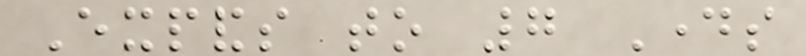Expands to 7 Days
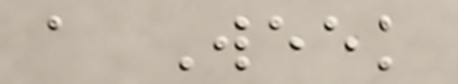a Week
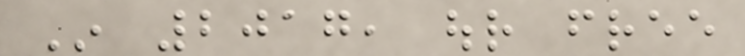In 2017, our free
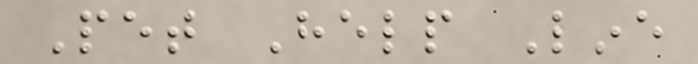Pet Help Line
